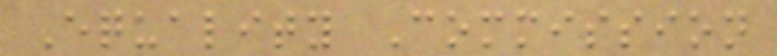Equality Commission
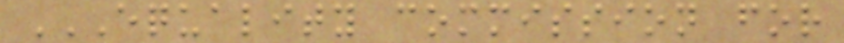EQUALITY COMMISSION FOR
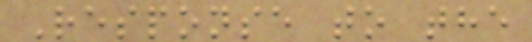Response to the
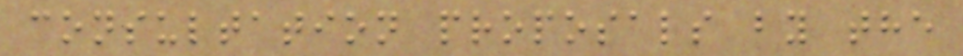consultation proposals by the
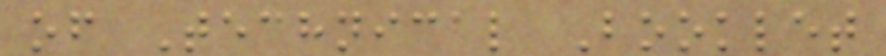of Technical Booklet
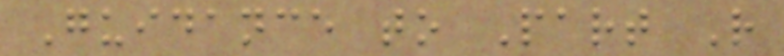Guidance to Part R
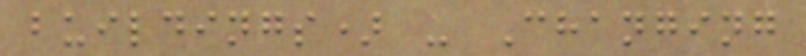buildings) - Changing
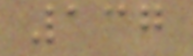137
